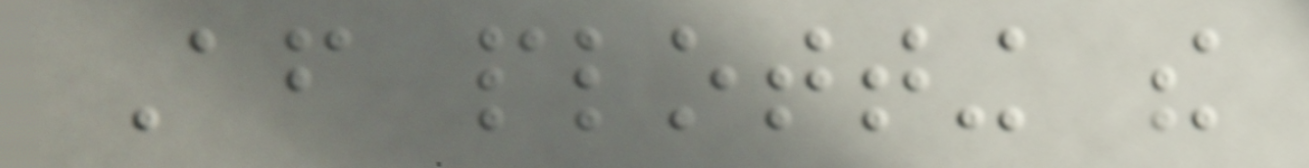After plotting the
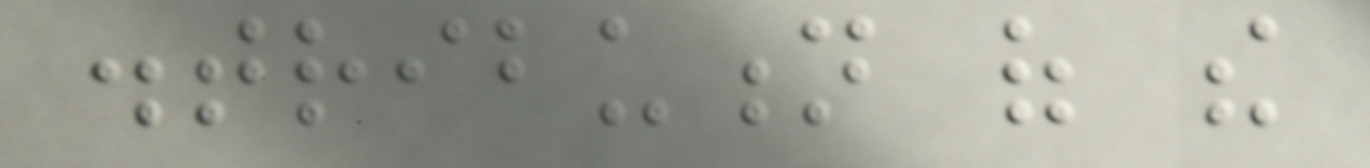distribution of the
